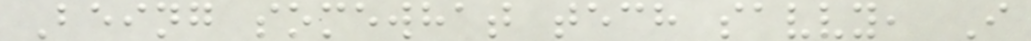Being somewhat tech savvy, I
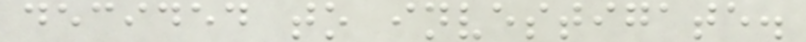decided to investigate.
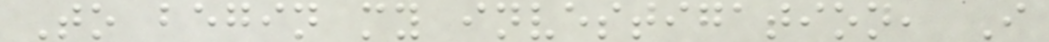To begin my investigation, I
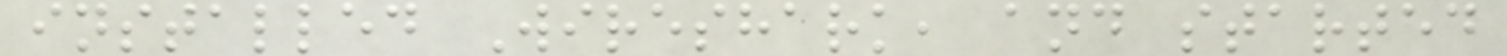installed Wireshark, and started
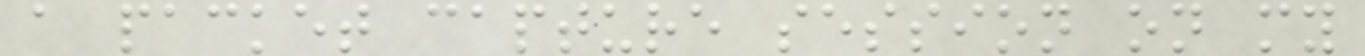a packet capture session on my
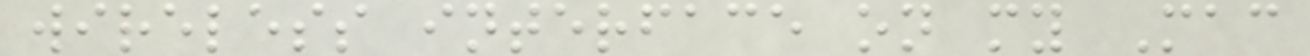wireless interface on my Mac
